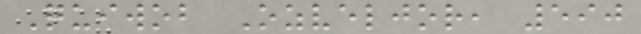Quiwob Ozveljor, 590
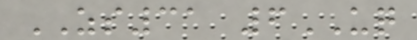ZS31 6UQ
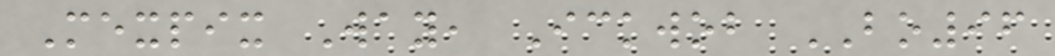Mexpix Way, Ickwob BO96
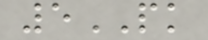5PK
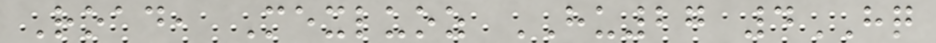Road, Mexluoz HU27 4HQ
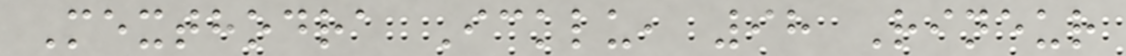Mexthodra Icklu, 98 Rineur
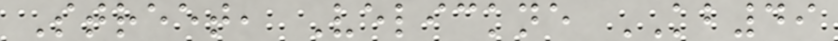Street, Velickne KB49
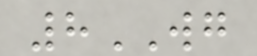8WG
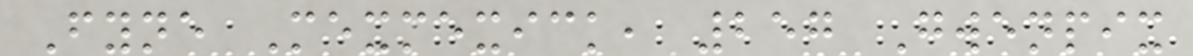Fyne Mexmexick, 257 Gwenpix
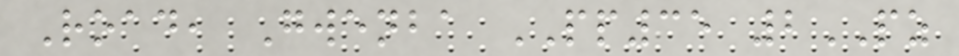Road, Gwenba PP35 2PZ
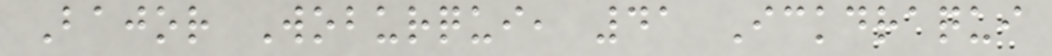Bajor Woburqui, 41 Ickdraqui
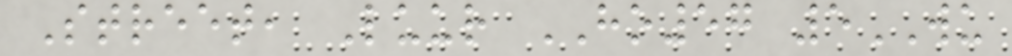Street, Luur HO57 5WU
